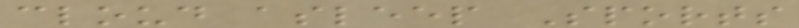cloud asleep Sports
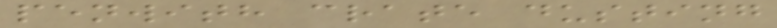penwith crate dusting
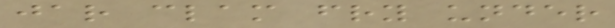jar clam fry under
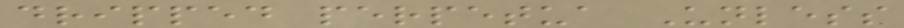dripped perpetua Unless
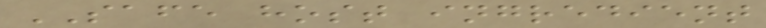SAFE host ingredient
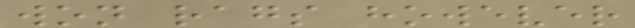won rags however
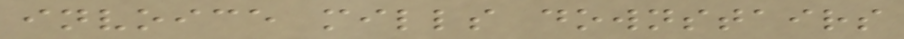invoice mills downstairs
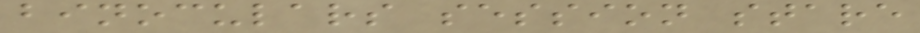binoculars session stare
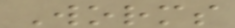Worms
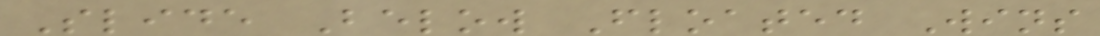Slide Below Floated Wins
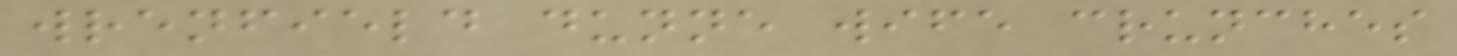wrenfield dunne wife crunches
